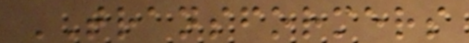TRANSFORMERS
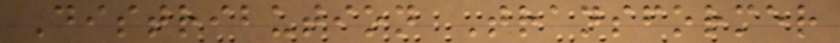Distribution Transformer
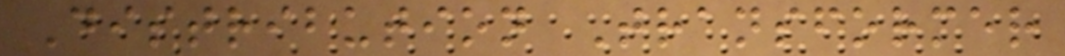Distribution Transformer
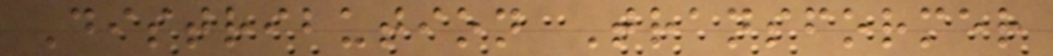Distribution Transformer
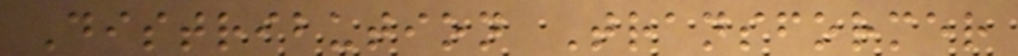Distribution Transformer
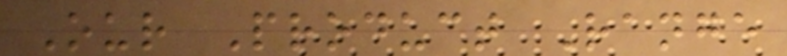Our Product Range
